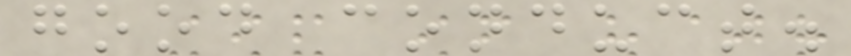good conduct.
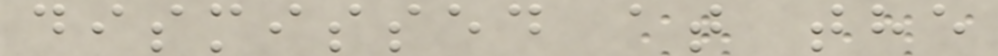dismissed at the
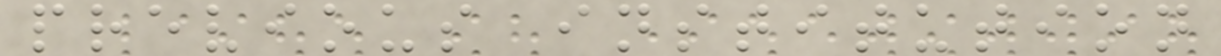previous institution
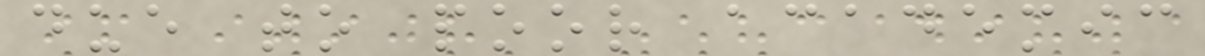due to poor academic
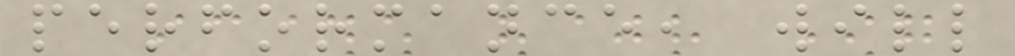performance, will
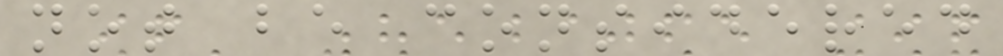not be considered
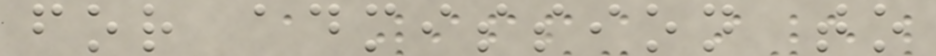for admission to
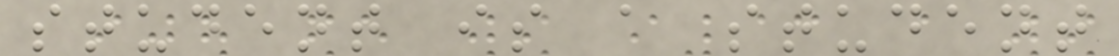student is a student
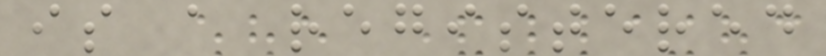is a registered
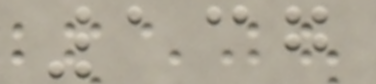137
